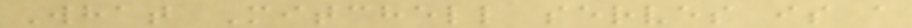What Mitchell serves is a
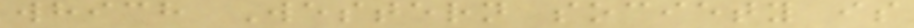which Western society is
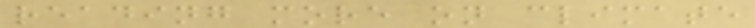reading more on climate
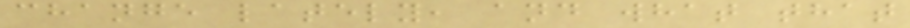change lately, and what that
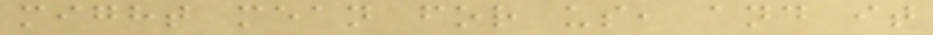might mean for us, and it
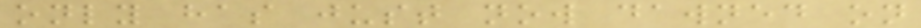only has just now dawned on
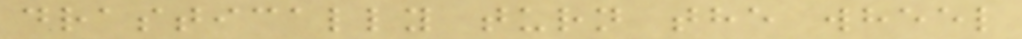drastically turn the wheel
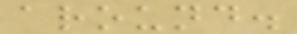around.
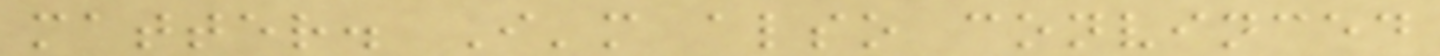matter. I'm also convinced
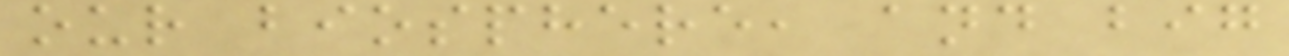our biosphere, and big
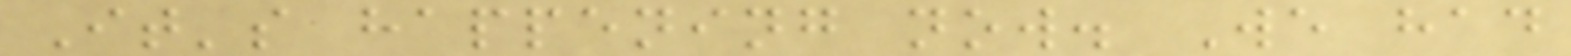It's happening now. We had
